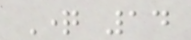Question 14
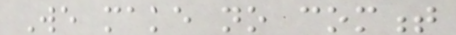We make no comment
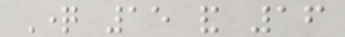Question 15 and 16
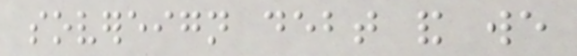sovereign debt and we
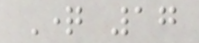Question 17
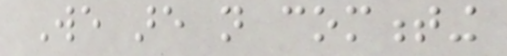We are not commenting
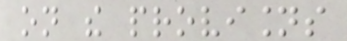on the provisions
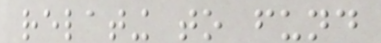relating to fund
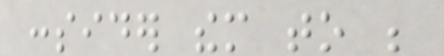consider them to be
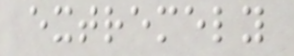extremely
